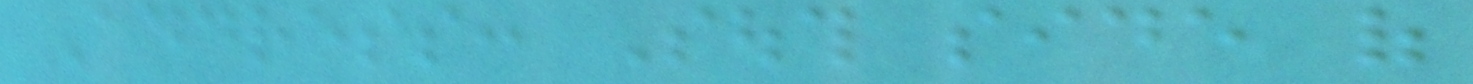Address: South side of
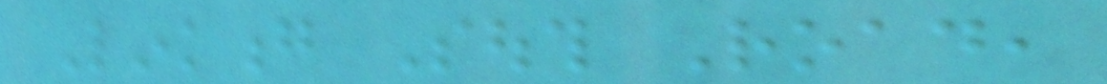Linkong South Road,
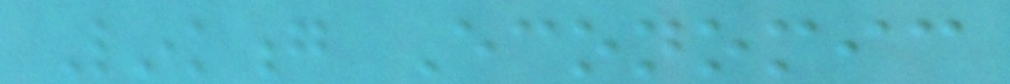Linkong Economic
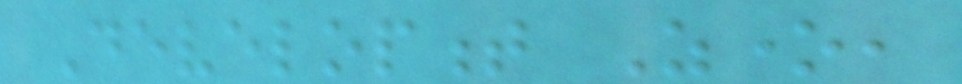Development Zone,
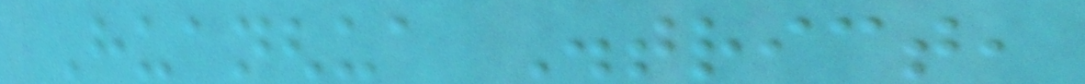Huanghua District,
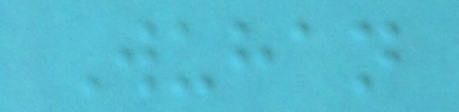Wuhan
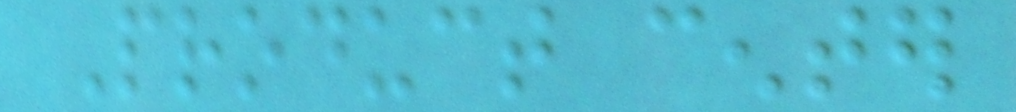Product center
